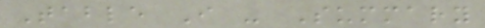Table I - Summary
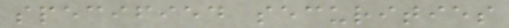specified securities
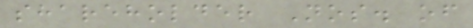shareholder Nos. of
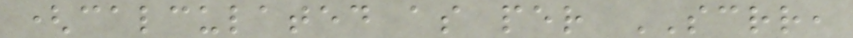(calculated as per SCRR,
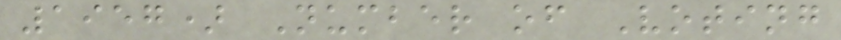1957) Number of Voting
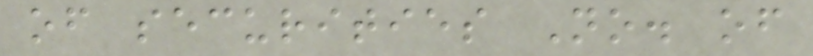of securities No. of
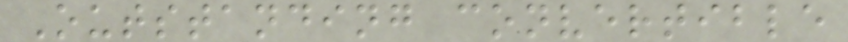Outstanding convertible
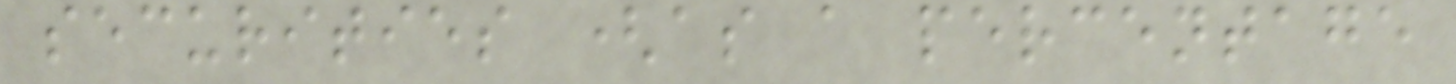securities (as a percentage
